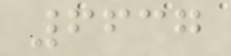6637
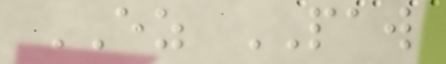EZ PAW
